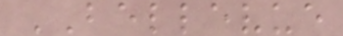BELLEVUE
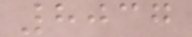8037
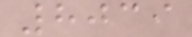8039
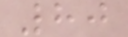80
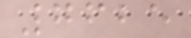7625
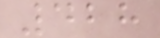428
